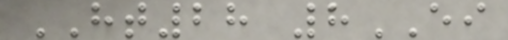HT28 8EI
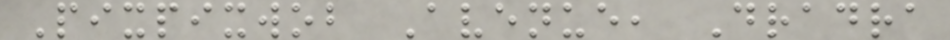Pixpixwob Avenue, Dradra
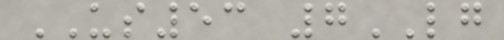US53 7LG
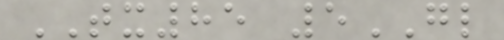TX85 5GL
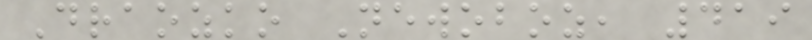Draozko Newoboz, 419
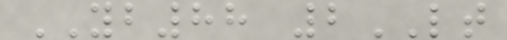YB88 2LT
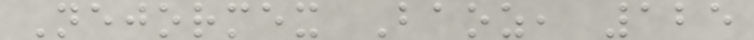Nejormex Baoz, 125
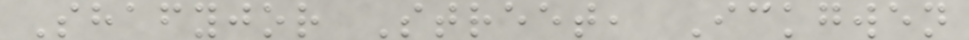Shafyjor Street, Ickgwen
